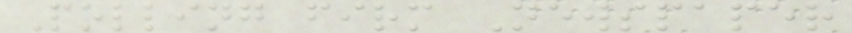Polling firm Newspaper
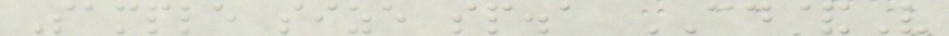Sample size sp.a CD&V
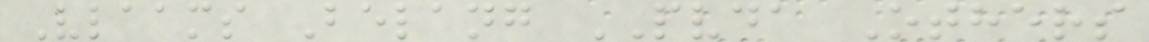Vlaams Belang PVDA Others
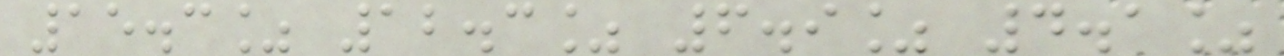15.3% 12.3% 6.9% 4.1%
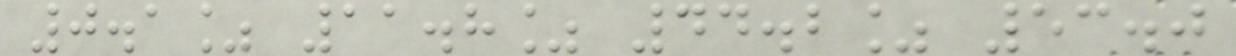0.1% 11.8% 44.2% 53.0
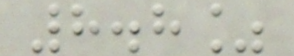8.8%
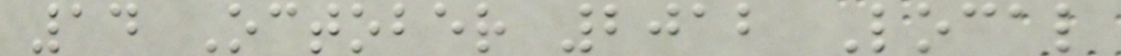14 October 2012 Local
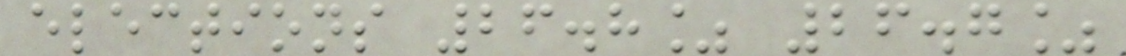elections 26.8% 26.7%
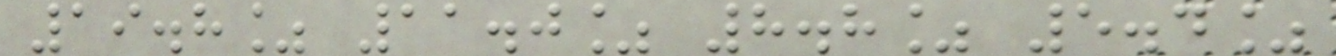19.8% 11.0% 8.8% 5.4%
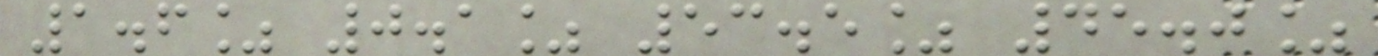1.6% 0.1% 53.5% 45.0%
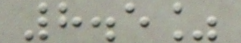8.5%
